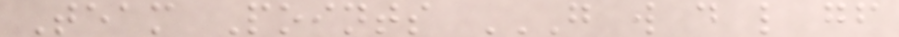Team Points G W D L GF
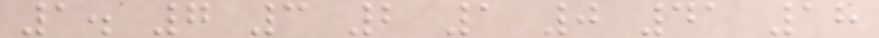1. 7 3 2 1 0 41 18
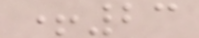+23
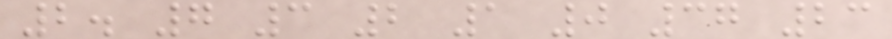2. 7 3 2 1 0 37 23
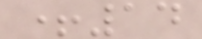+14
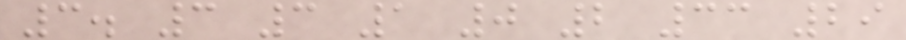3. 3 3 1 0 2 33 29
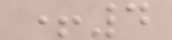+4
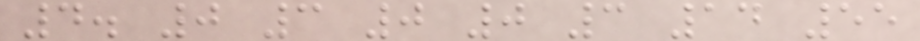4. 0 3 0 0 3 14 55
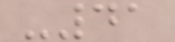-41
